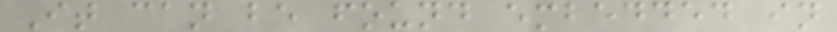It can be found embedded in
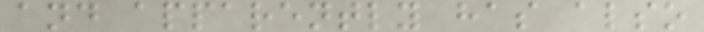and apparently has also
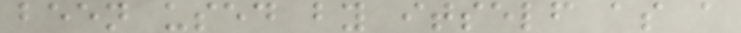been used by itself as a
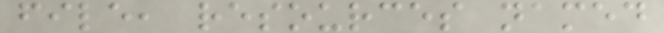file, resources named
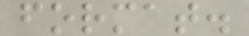format.
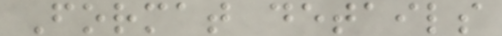Format details
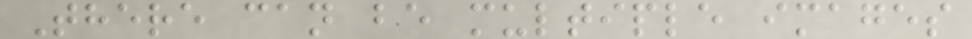There can be multiple images
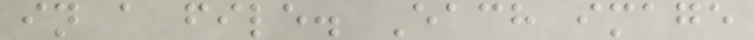in a file. Each image
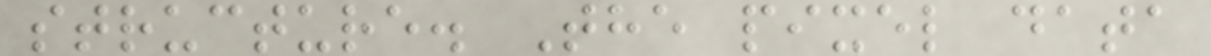structure. The pixel data
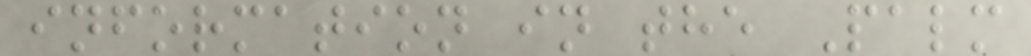information in the Palm
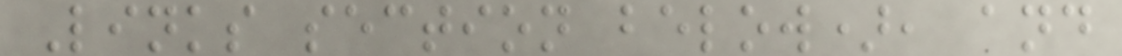Links section below), and
